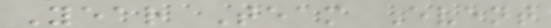Year Team Event
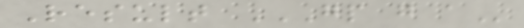Result GP G A
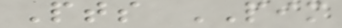Pts PIM
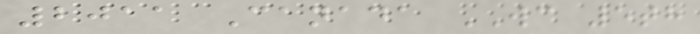2011 Canada WC 5th
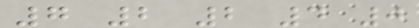7 2 2 4 0
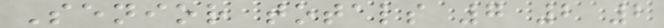Senior totals 7 2 2
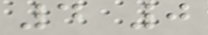4 0
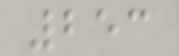253
